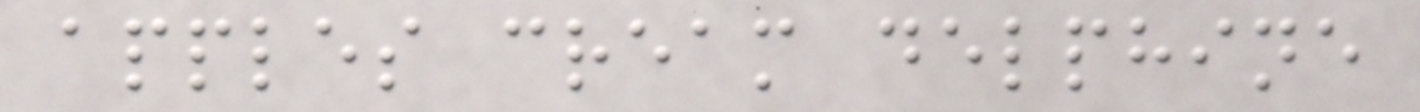apples cream delphine
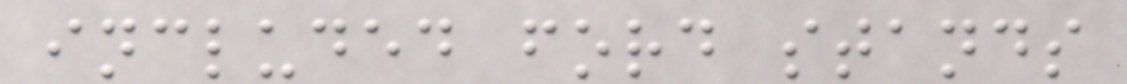included ford stands
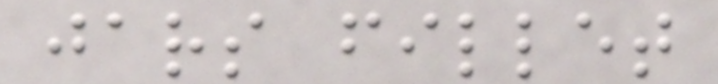jars fillet
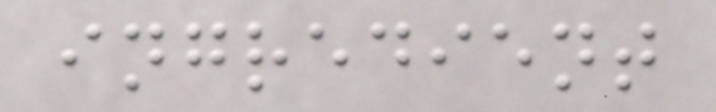ingredient
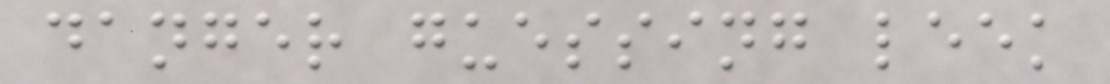danger guessing leek
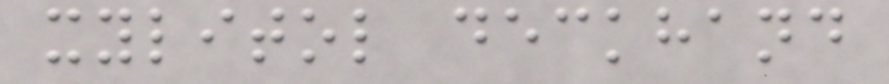xylitol deckhand
